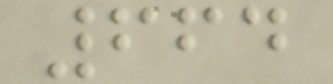664
